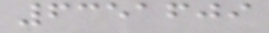6351609
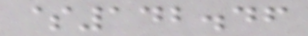$142.46
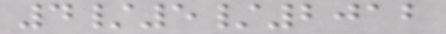4/5/2012
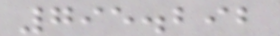795.292
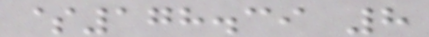$178.39 8
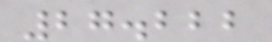27.222
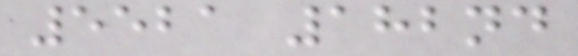5521 182nd
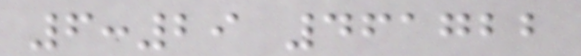6:29 461722
